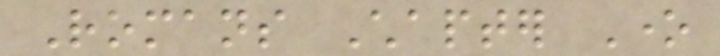Romans Chapter One
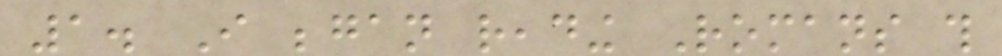1. I began reading Romans this
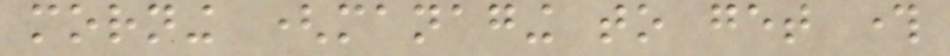morning (managing to get through
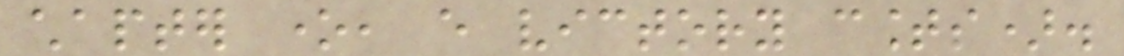chapter one, every victory counts).
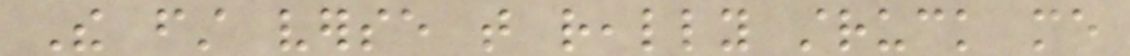The first verse that really struck me
